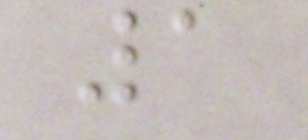1
